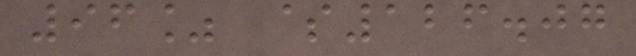96% $126.07
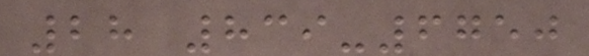28 839-6750
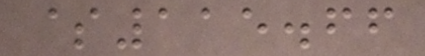$115.66
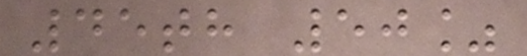45th 50%
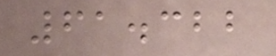61.322
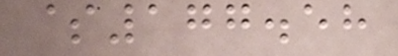$177.58
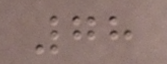78
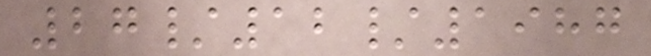27/12/1987
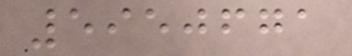5950671
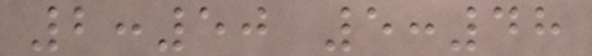2:50 5:48
